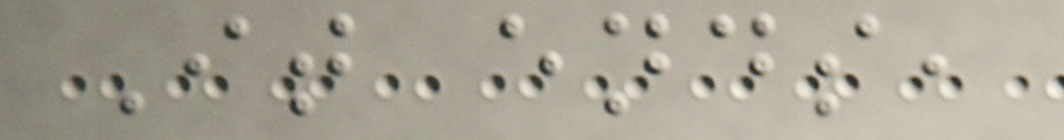It ends,
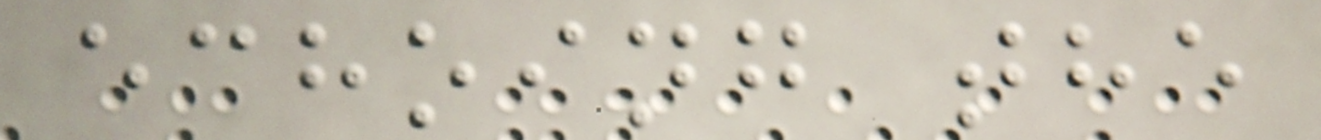echoing the
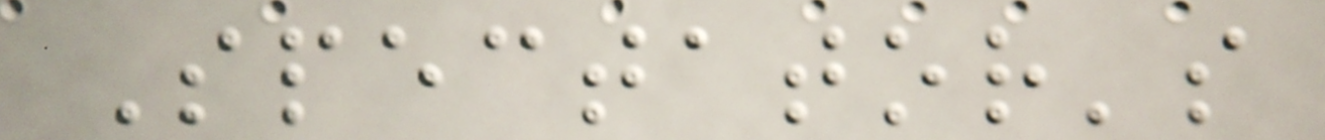Spectator's
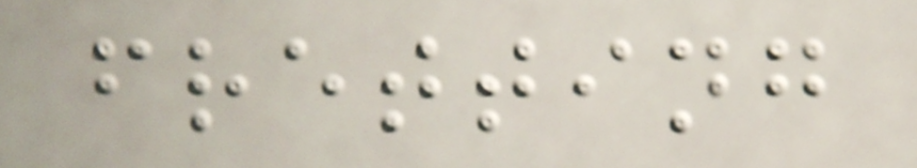fretting
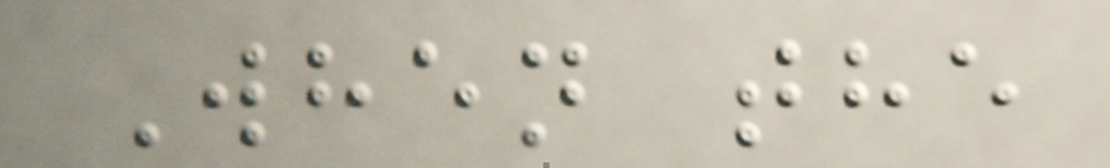When the
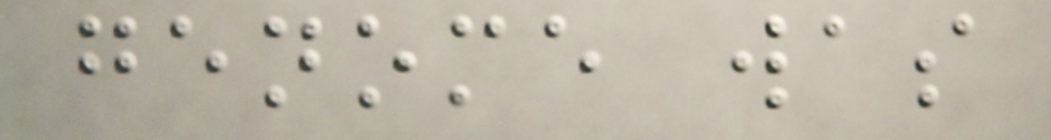genome was
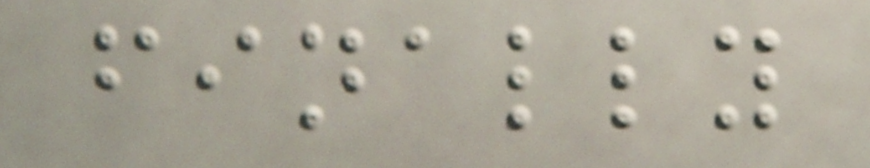finally
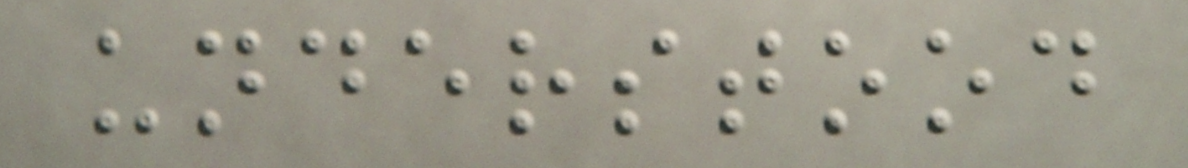understood
